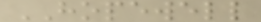HOPEWELL
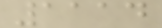1114
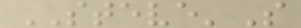STEVE'S
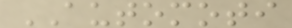AUTOMOTI
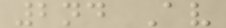2nd Av
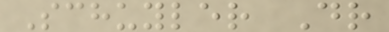Schuyler Dr
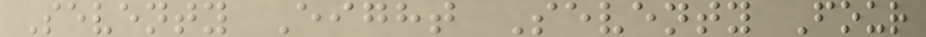Seventy Eight Seventy Four
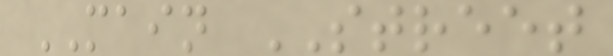MAIN STREET
